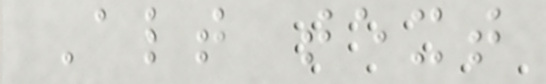Alt text
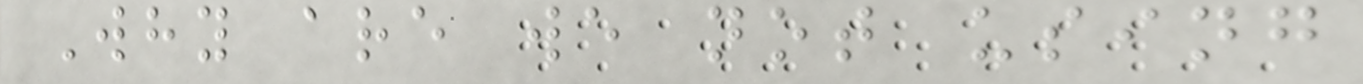Why are we not using
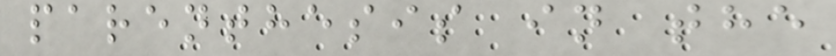parenthesis in the
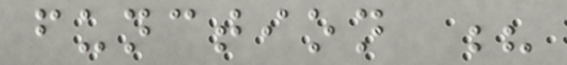function ?
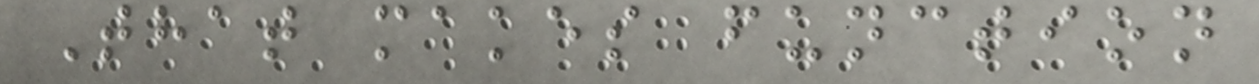That makes function
